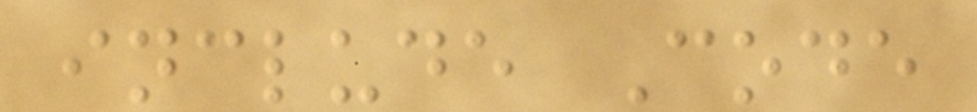include Code
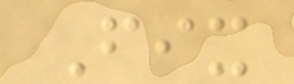Fix
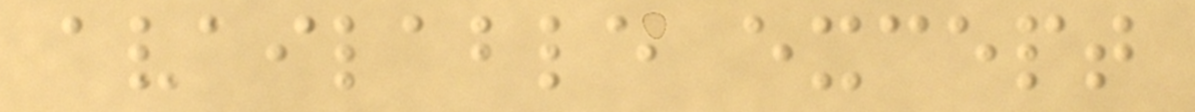available except
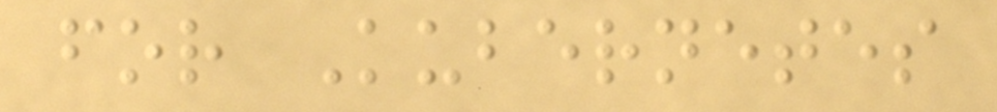for Kubernetes
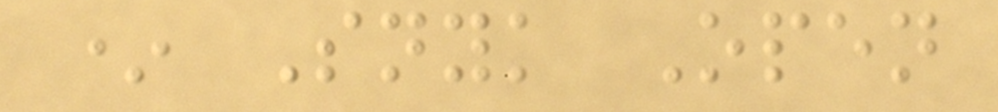* Snyk Open
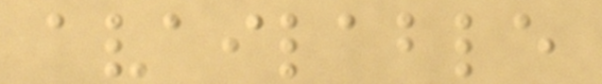available
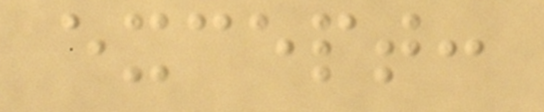except:
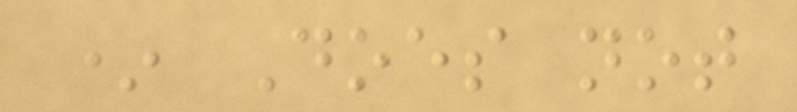* Does not
